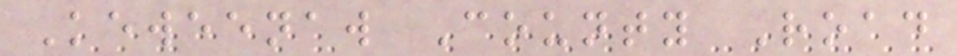Keweenaw County Road
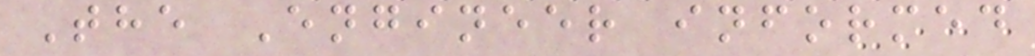The Engineer informed
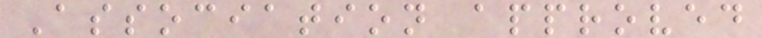Association approved
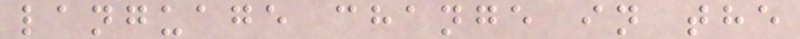language change in the
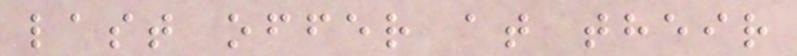last offer at their
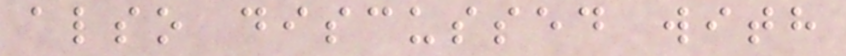also discussed with
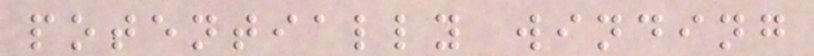potentially winding
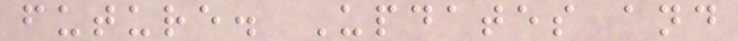future. Updates and
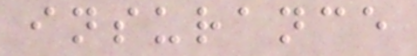insurance
